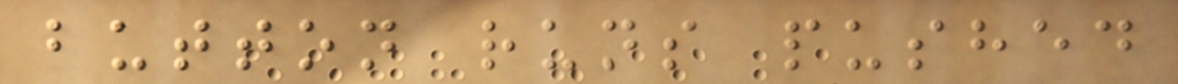button runs pushed
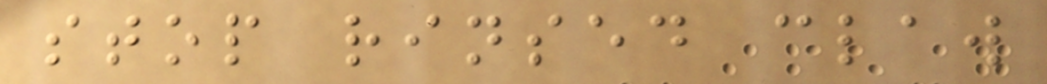stop rinsed claw
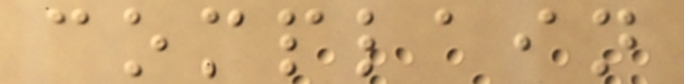complain
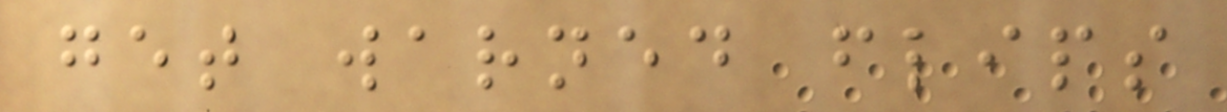get warned flips
